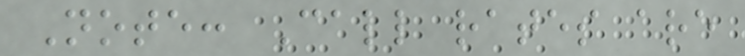Note: Call rates are
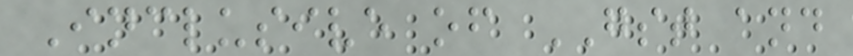Inclusive of GST and
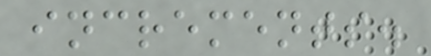increments.
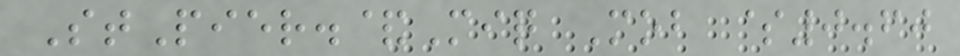StPier.&Miq Mob $0.60
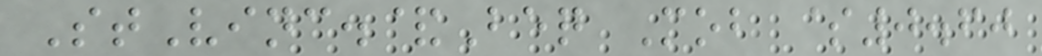StVinc.&Beq Mob $0.60
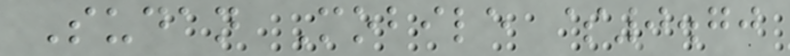Sudan Mobile $0.70
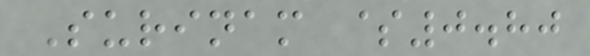Surinam $0.80
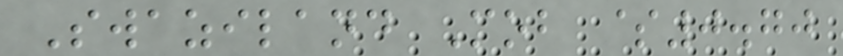Swaziland Mob $0.70
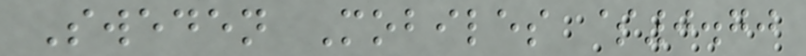Sweden Mobiles $0.70
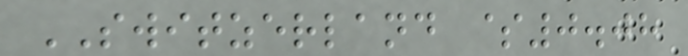SWITZERLAND $0.08
